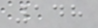148
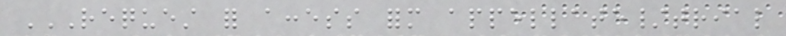REQUEST FOR ACCESS FORM APPELLATE/TRIAL
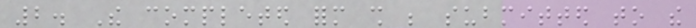2. The completed form shall be submitted to the
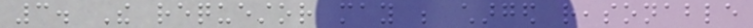3. The requestor may be charged reasonable
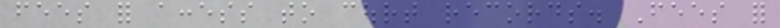fees for access to court records. Fees for
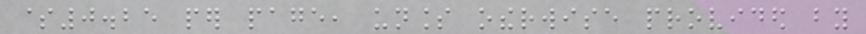$0.25 per page, unless otherwise provided by
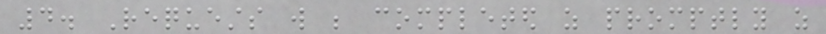4. Requests will be completed as promptly as
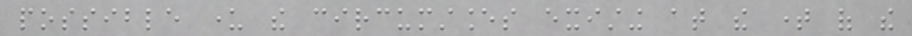possible under the circumstances existing at the time of the
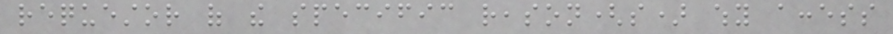requestor of the specific reason(s) why access
